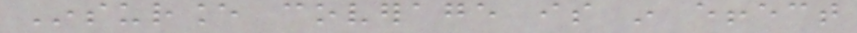Insurance coverage is in effect
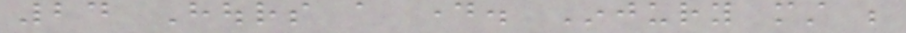24 Hours a day. Injury must be
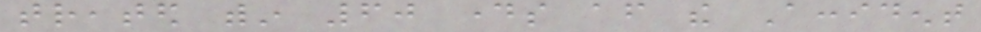treated within 60 days after the Accident
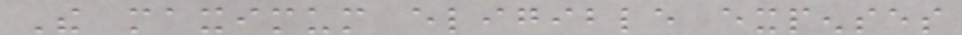The maximum eligible expenses
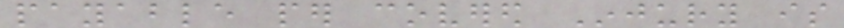payable per covered Injury is
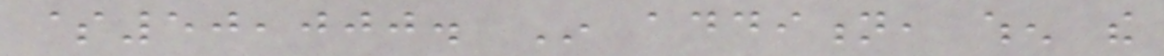$50,000. In addition, when the
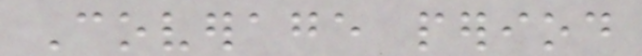Coverage period
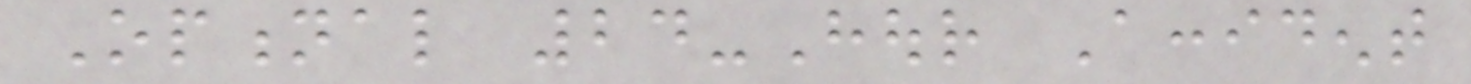Optional 24-Hour Accident
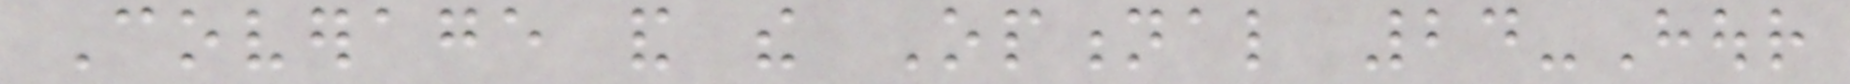Coverage and the Optional 24-Hour
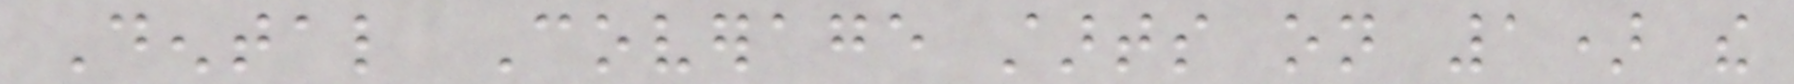Dental Coverage starts on 1) the
